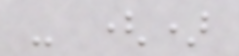- ()
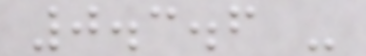0.3.6 -
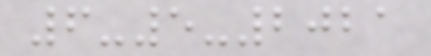6-5-2021
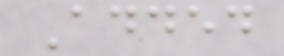Added
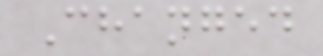Changed
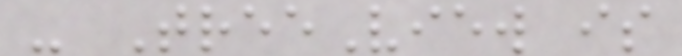- TreeView is
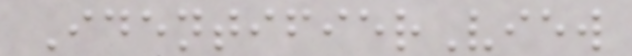IdentifierView
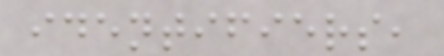identifiers,
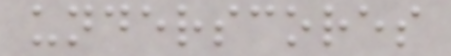underscores
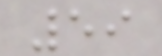59
